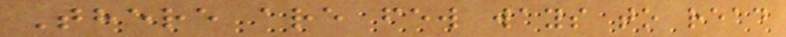There are few ways to read
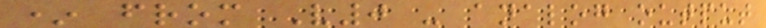* from V0 - analog output
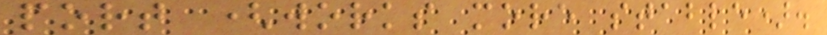port (works more stable).
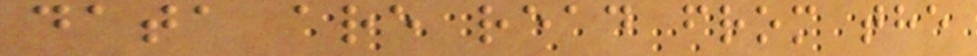data are read from the
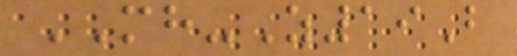MH-Z19B
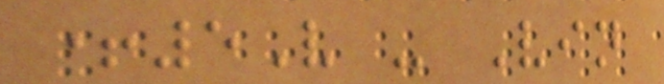+5V - Vin
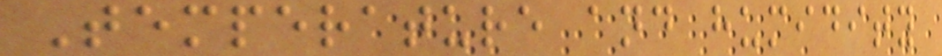Temperature and humidity
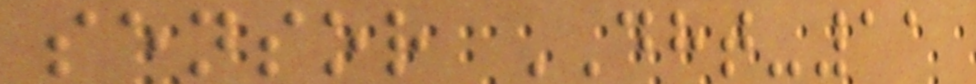sensor DHT-11
